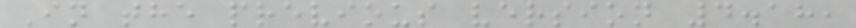In the previous version 4.18,
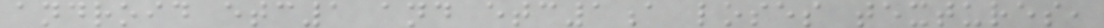android etc1 and etc1a loses textures,
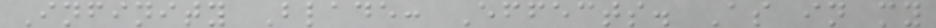Infinity Blade: Effects. As in my
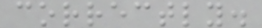correctly.
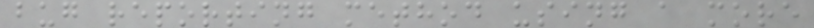bug reporting method using a more
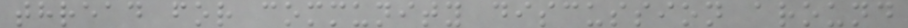thread for community discussion around
